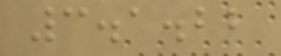3.1.22
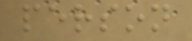person
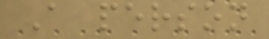A person
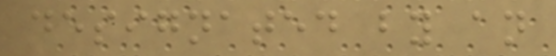designated by an
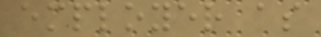employer as
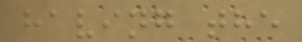having the
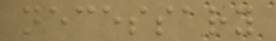necessary
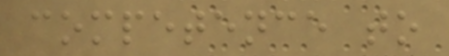competence to
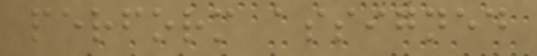perform assigned
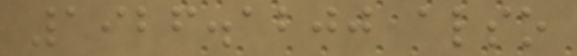1926.1200 also
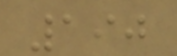190
